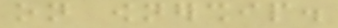on ownership.
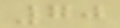70
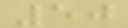50
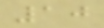10
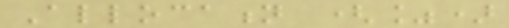Allocation (%)
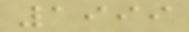1999
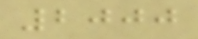2000
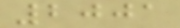2001
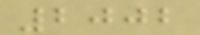2002
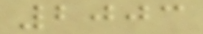2003
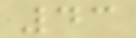43
